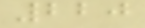220
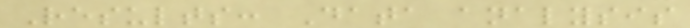Results: Data analysis
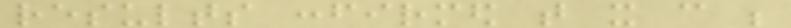results confirmed that it can be
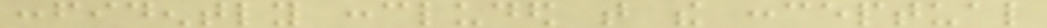confidently concluded that the conceptual
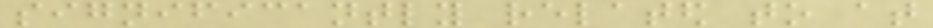significantly related to at
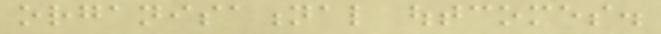organisational outcomes.
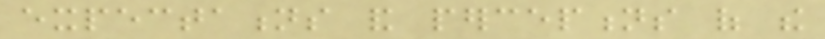expectations and perceptions of the
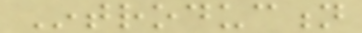Introduction
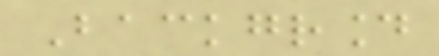Background
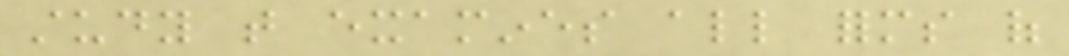study that examines all forms of
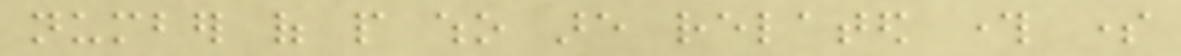number of people who are related through some
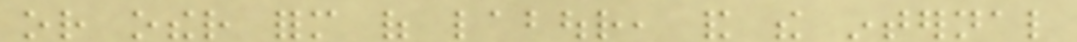or other form of labour, and the internal
